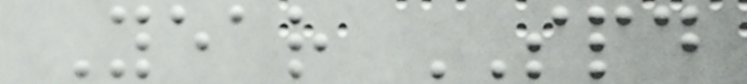Year SPD
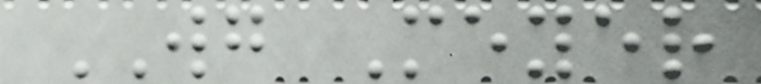WG Meyer
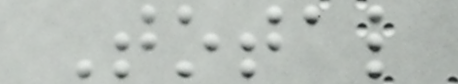Total
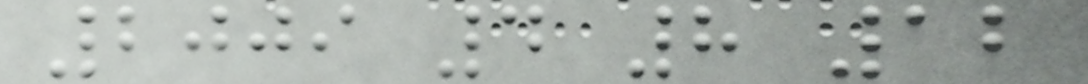2009 4 8 12
